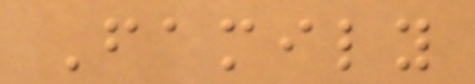Family
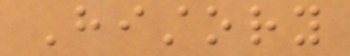History
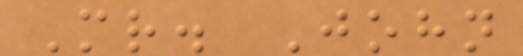Mr. John
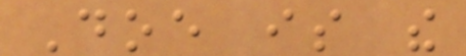Doe is the
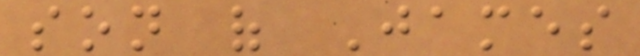son of James
